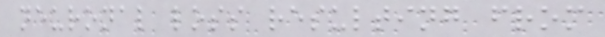neuronal loss resulting from
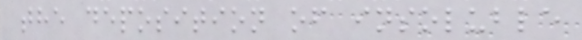the deposition of insoluble
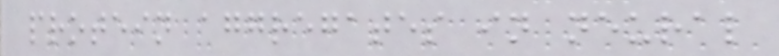protein aggregates in neural
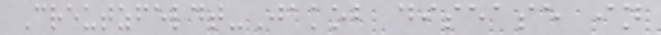Creutzfeldt-Jakob disease in
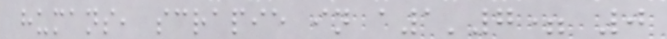humans, scrapie in a1'7= 0
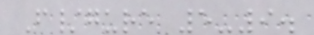F/gure 5-9.
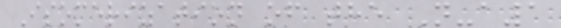Isomerization of the N-a1
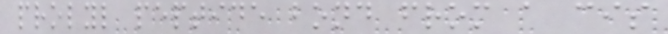prolyl peptide bond from a cis
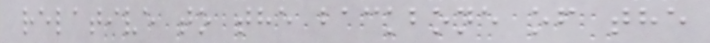relative to the backbone of the
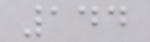144
